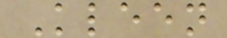Kleen
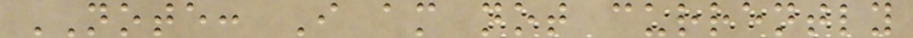NOTE: I am not currently
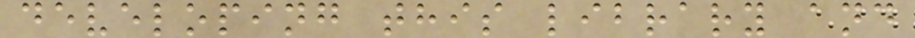developing this library and
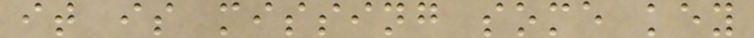it is missing some key
